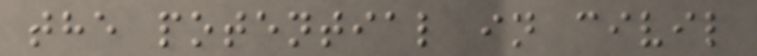the potential in civil
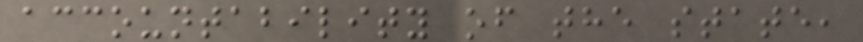accountability of the state,
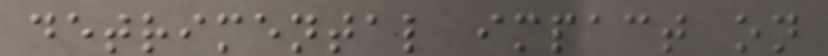detrimental impact on
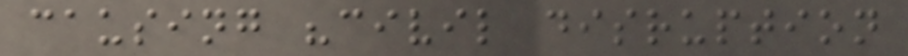causing "civil disruption
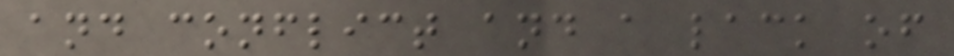and conflict and a lack of
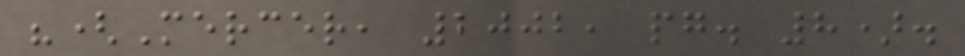"(Mercer, 2002, pg. 8).
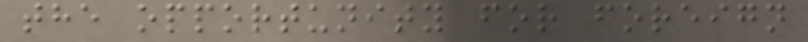the opportunity for foreign
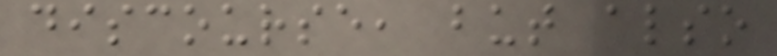discourse, but also
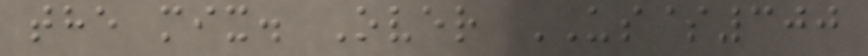the mix. Over US$300
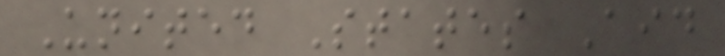United States Aid
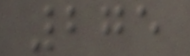275
